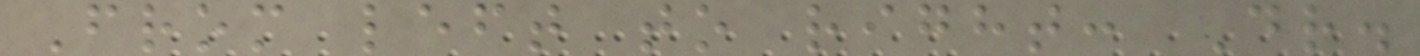From left to right: Dr.
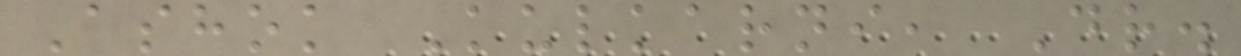Ashok Kulkarni, Dr.
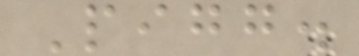Pigg.
